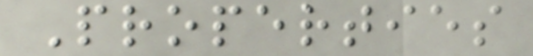Properties
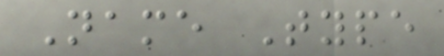Name Type
